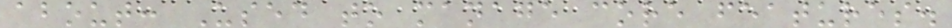about: Used to manage core features.
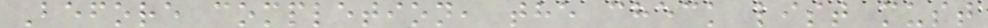Before completion, the check list must
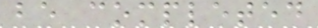be completed
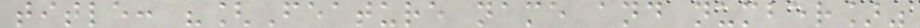title: "[Feature name and number]"
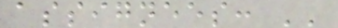assignees: ''
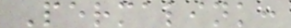Permalink:
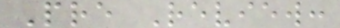Pre Review:
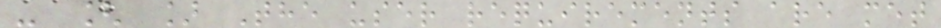- [ ] The user requirements are met
